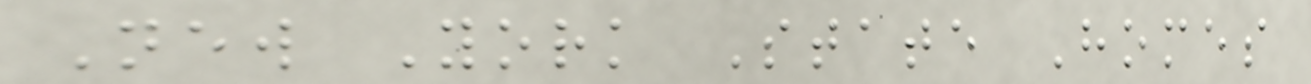New York State Homes
